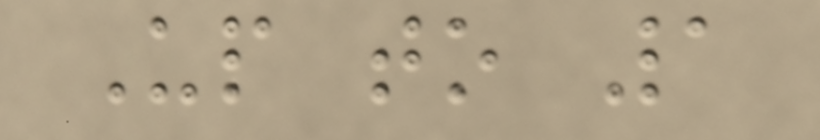Up to 1
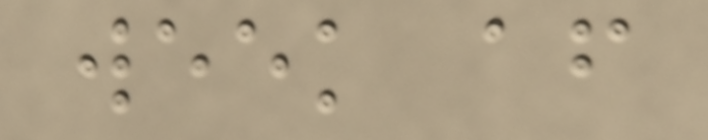week after
